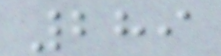289
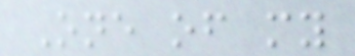One of my
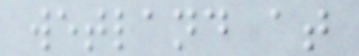wetland at
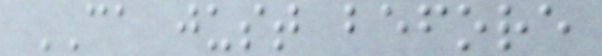CA just before
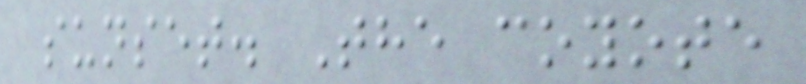sunset. The coyote
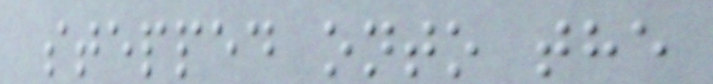stepped onto the
